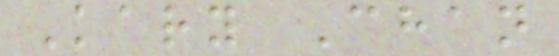Kary Chan
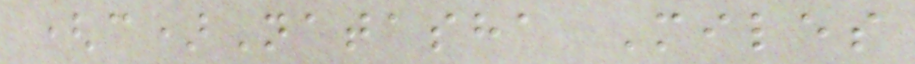(c)Natasha Miles
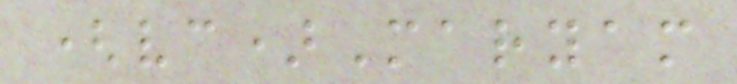(vc)Maryam
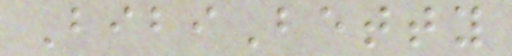BibiBetty
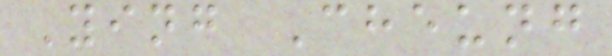Ying Cheung
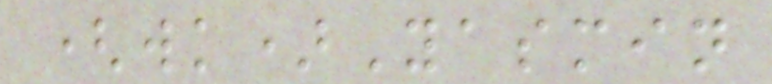(wk)Yasmin
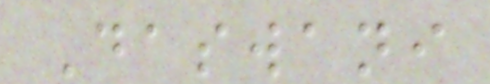Daswani
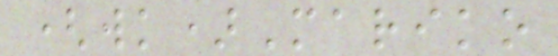(wk)Mariko
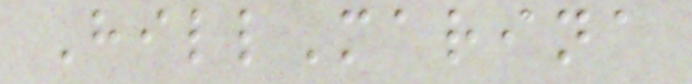HillMarina
